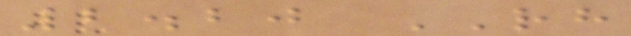2.20 RH
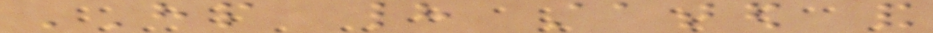HP had stated and
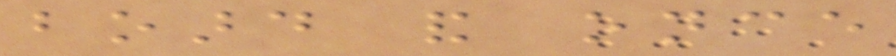board and once
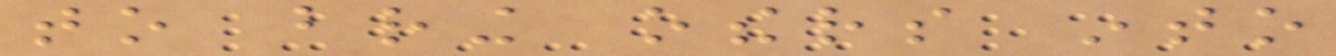to bring others into
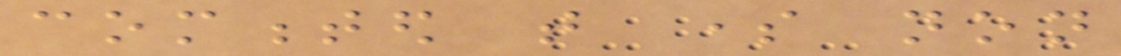commented that some non
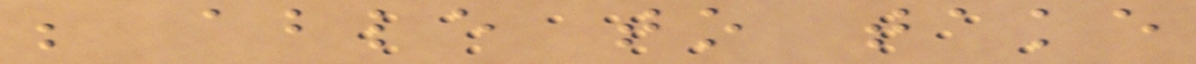be able to take
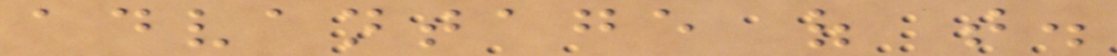advantage of that.
